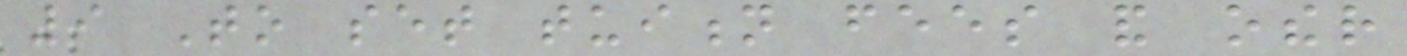9 To set tuition fees and other
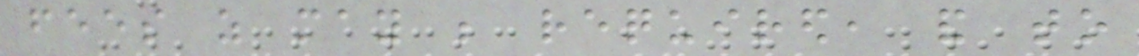fees as may be required, and to
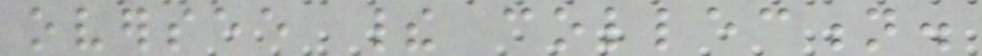oversee their collection.
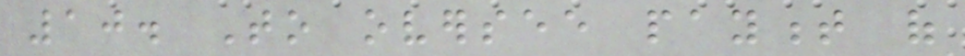10. To oversee payment of
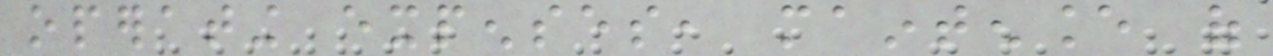operating expenses, maintenance of
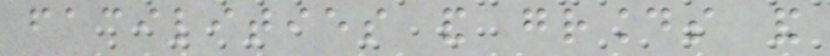facilities and grounds and
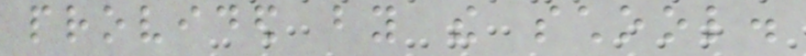provided by the school.
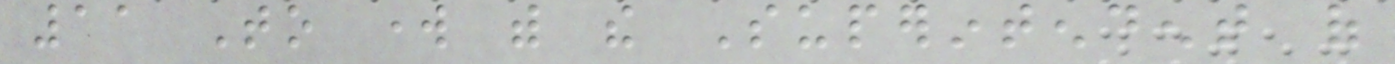11 To work with the Superintendent of
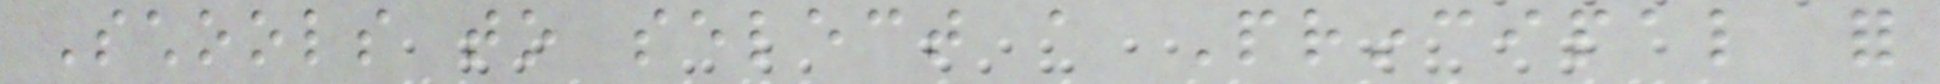Schools to select a Principal for
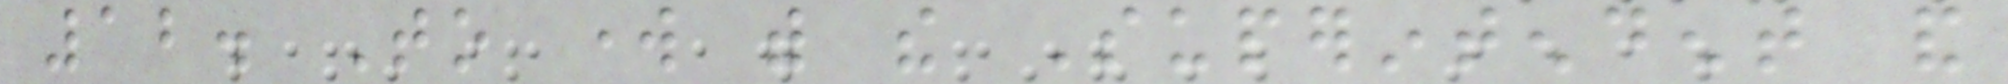12. To work with the Superintendent and
